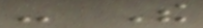- The
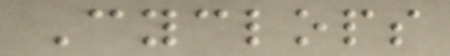Cyclops
